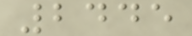2445
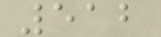512
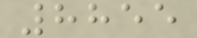8855
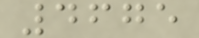4675
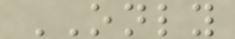ONLY
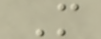M
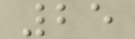25
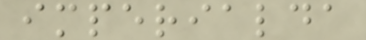imperialda
